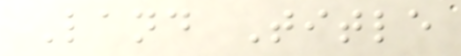Land Title
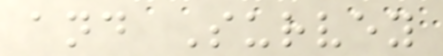and Survey
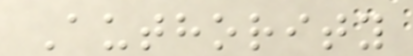Authority
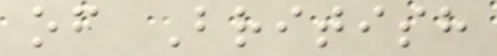of British
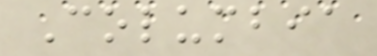Columbia
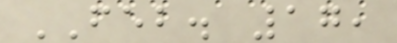FEB. 17,
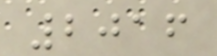2016
